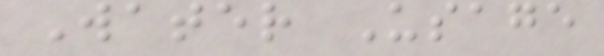Water Usage
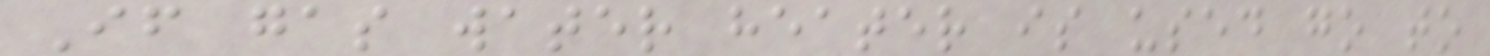If gas water heater is used go to
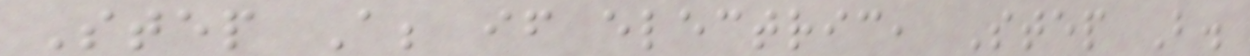Step A; if electric, Step B.
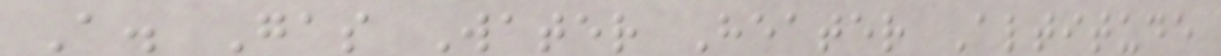A. Gas Water Heater Altitude
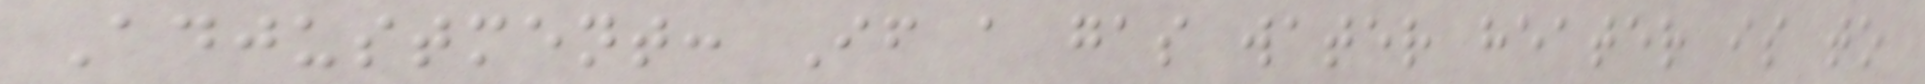Adjustment: If a gas water heater is to
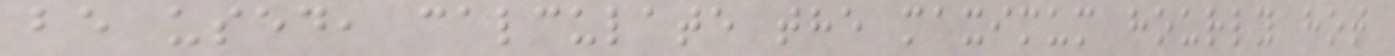be used, calculate the maximum hourly hot
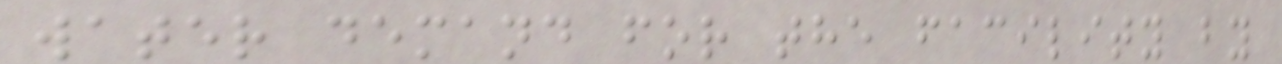water demand for the facility by
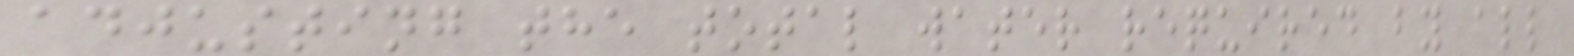adjusting the total water required by all
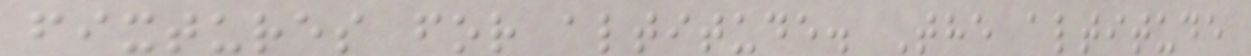fixtures for altitude. The altitude
